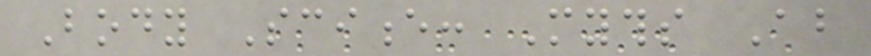Body Science: Myths About
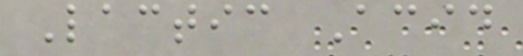Lactic Acid
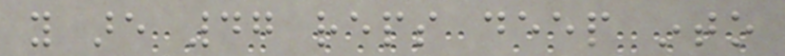you are 47 reps deep into
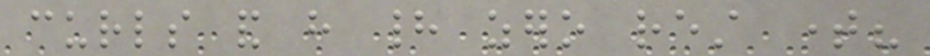curls and have had zero rest time?
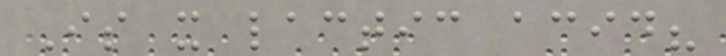Is it lactic acid?
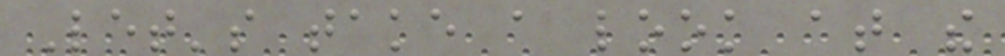Let's take a look at the
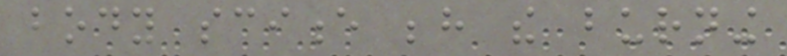body science behind the burning
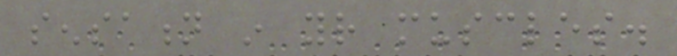sensation in your muscles.
